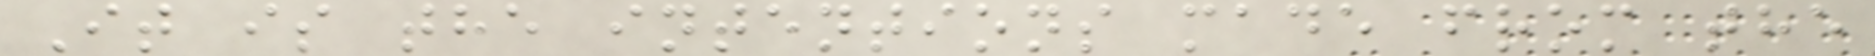It is the intentions made from the
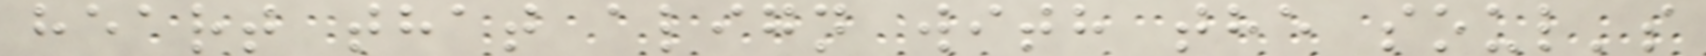heart that align with the soul's
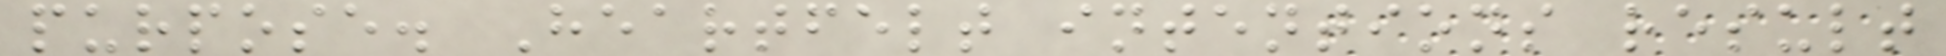purpose. Heartfelt intentions result
